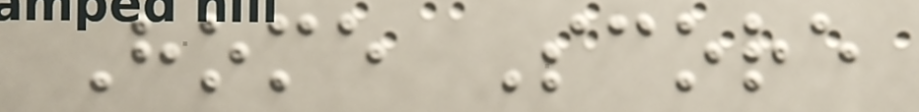Home Score
